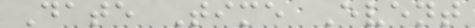Date Time Event
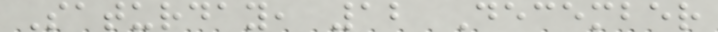Saturday, 12 December
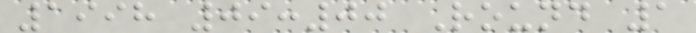1998 09:00 Round 1
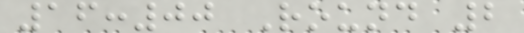16:00 Round 2
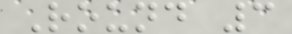Round 3
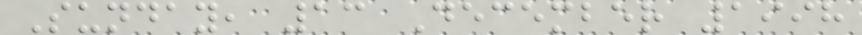Sunday, 13 December 1998
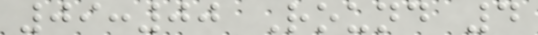09:00 Round 4
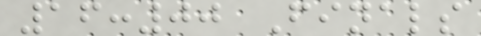16:00 Finals
